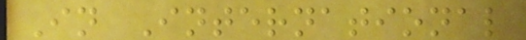In International
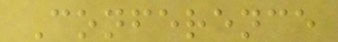Conference
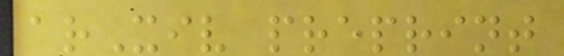arXiv preprint
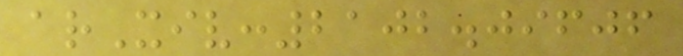arXiv:2102.09606
